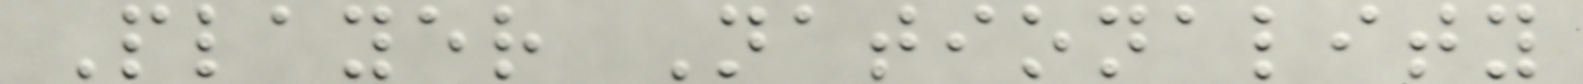Player Nationality
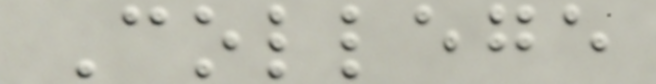College
